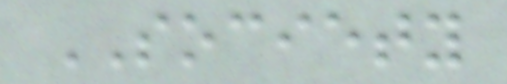SOCIETY
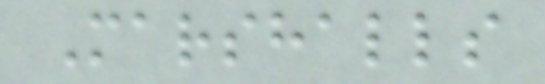Marshalls
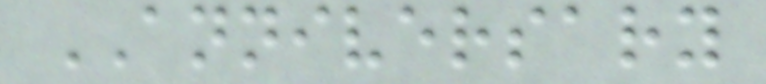ANNIVERSARY
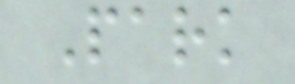Park
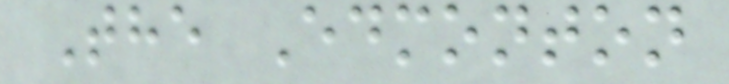The Edmonton
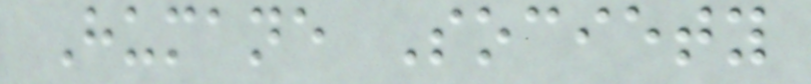Humane Society
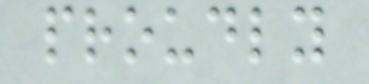proudly
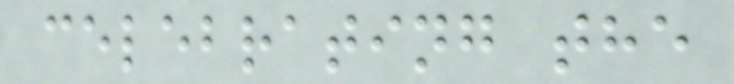celebrating the
